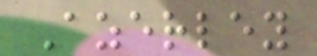Azerley
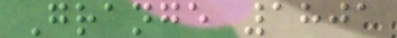Grange 1801
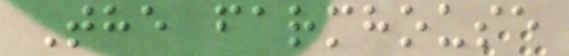The farmhouse
